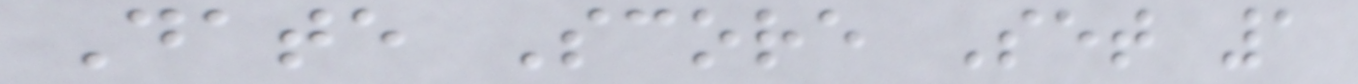Date Score Set 1
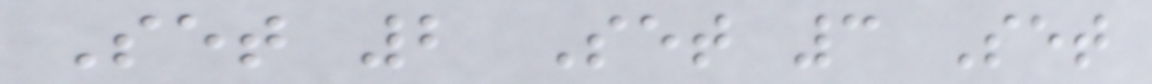Set 2 Set 3 Set
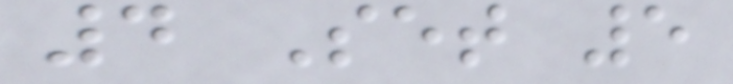4 Set 5
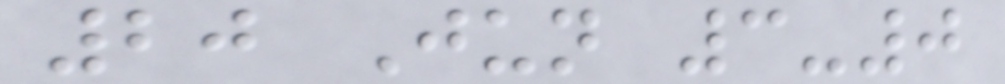20 Jun 3-0
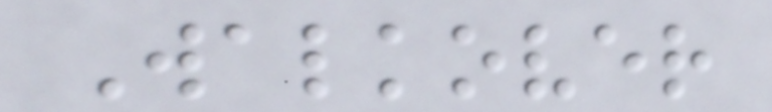Walkover
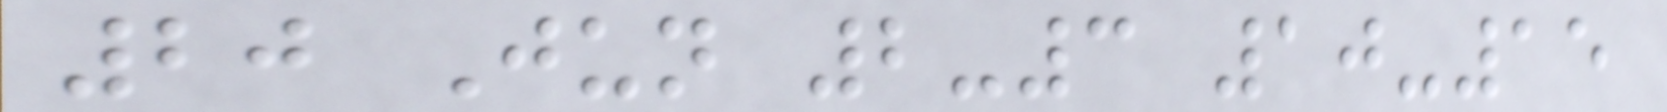20 Jun 2-3 10-15
